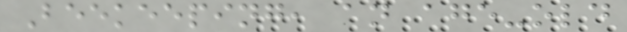Beekeeping, an age-old
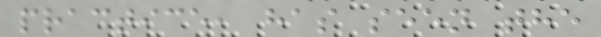practice, has seen the
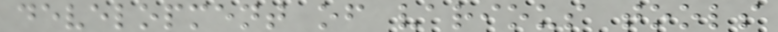development of various tools
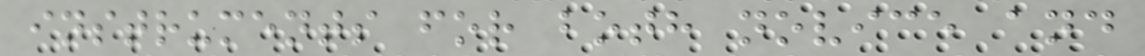instruments for both novice and
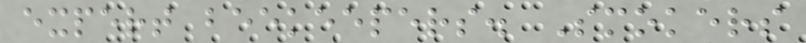expert beekeepers. Smokers
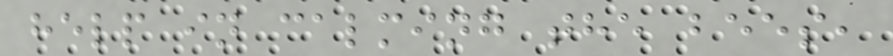help in calming the bees,
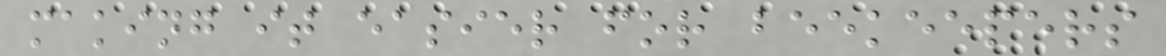making it easier for beekeepers
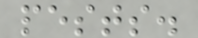pests.
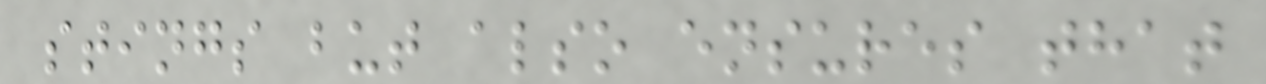stings but also ensures that
